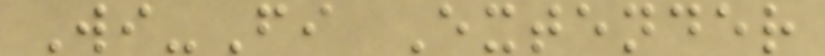Wi-Fi Extender
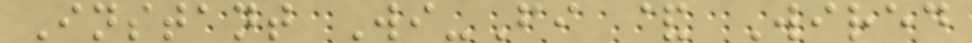Instant Wi-Fi & Wired
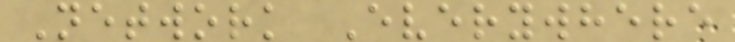Network Everywhere
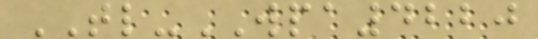TL-WPA4220
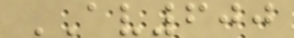AV600
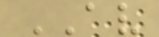AV
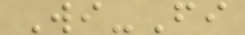Wi-Fi
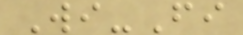Wi-Fi
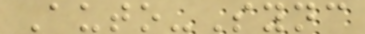Auto-Sync
